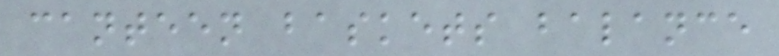canteen baskets balance
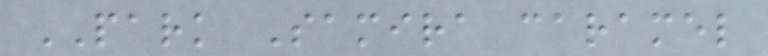PARK Samira caramel
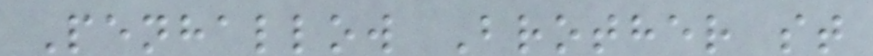Penhallow Brother st
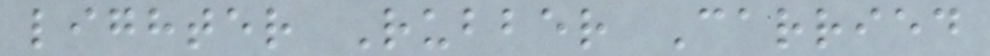lighter Rubber Carried
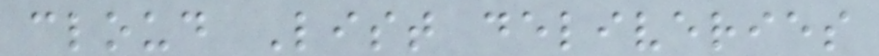cloud List deliveries
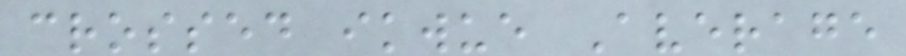crossed ikwue Average
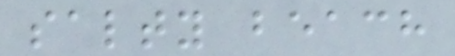salty beach
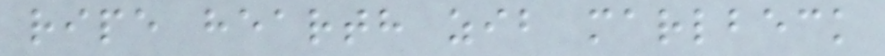ripe hearth zib marlbeck
